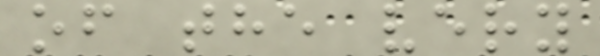of the very
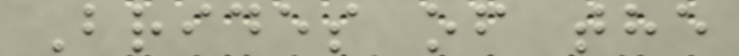Brides of the
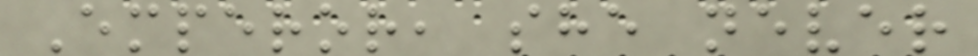Emperor, she never
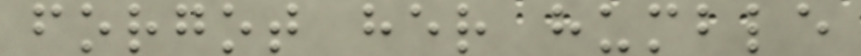forgot her humble
